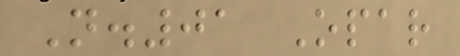N.01 Opar
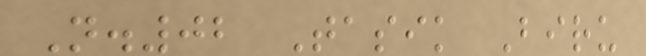N.02 Tasik Biru
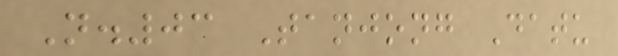N.03 Tanjong Datu
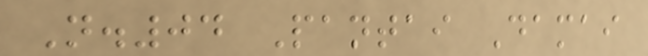N.04 Pantai Damai
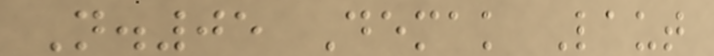N.05 Demak Laut
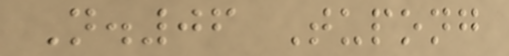N.06 Tupong
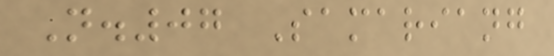N.07 Samariang
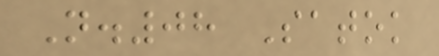N.08 Satok
